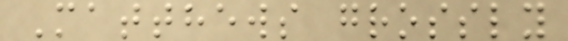Matthews grossly
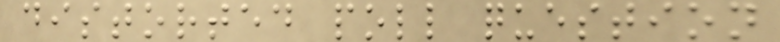distorted poll question
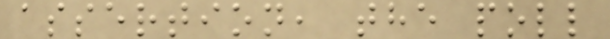assertion, the poll
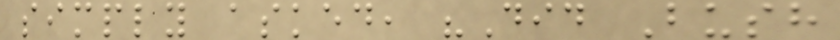simply asked, "Did Bush
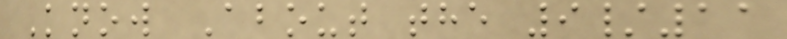Know About the 9/11
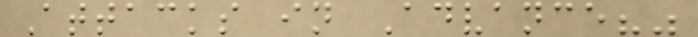Attacks in Advance?"
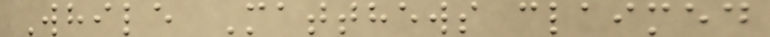While Matthews claimed
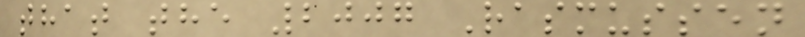that the 2007 Rasmussen
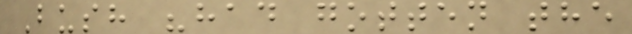Bush "had gotten the
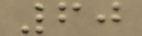60
